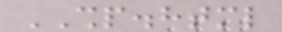SHP.html
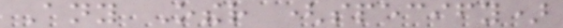Any Other (specify)
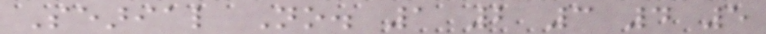Searial No. 1 2 3 4 5
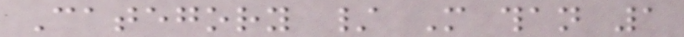Category / More than 1
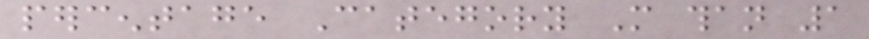percentage Category More than 1
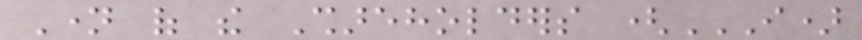Name of the Shareholders (I)
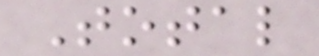Total
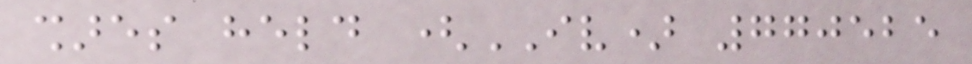shares held (IV) 770525
